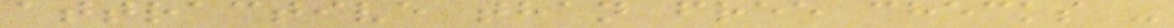attractive than free checks -
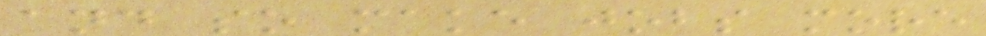and so make jobs more
